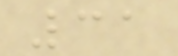31
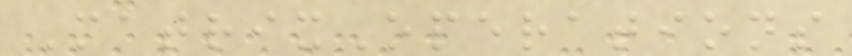MatrixOperations
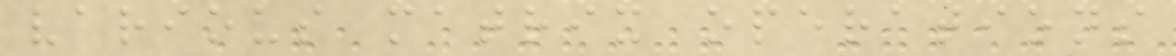various matrix operations
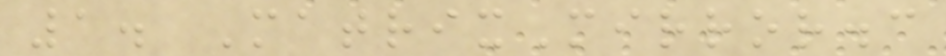1. MatrixMirror.c
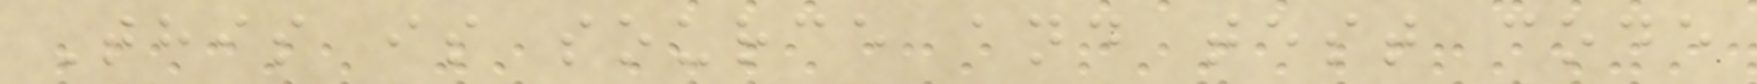This is source and test code
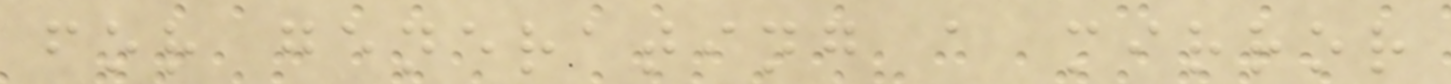for generating a mirror
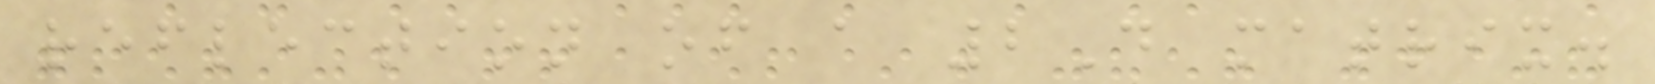reflection of a 2D matrix.
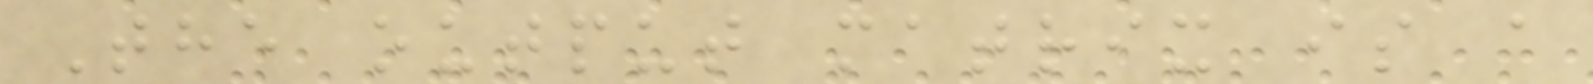The output matrix is a
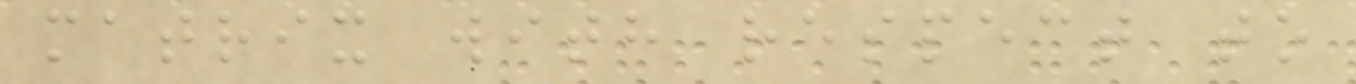matrix with respect to
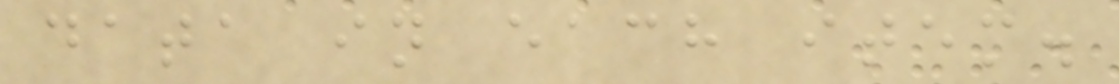data in each item.
